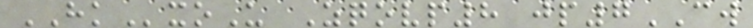HKxoU Zqovp8 jp7CW
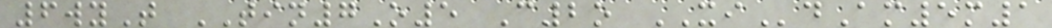6wyT TIN7O5 C2o XIdAm5m1
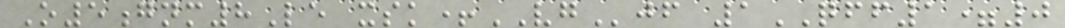O5gnm8Le xsk+VGjf 1QFF1=0
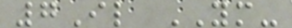7Il YM-
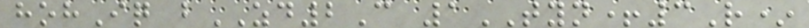hohIq bZD2C 1TYN+3R*
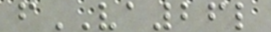fVA26l
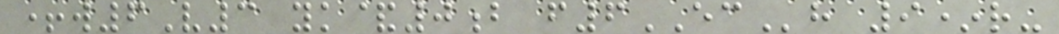+w6V3 yk&0b f6ECh 9*r-
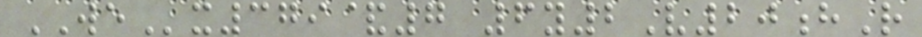WEx379&7 6y2V20hR
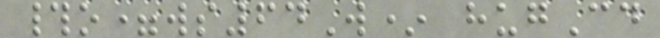#o=ws64W* hugCd
